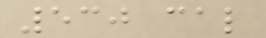530 cal
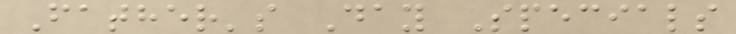Father's Day Specials
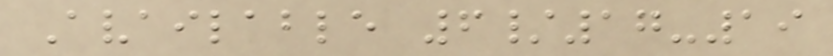Available 6/17-19
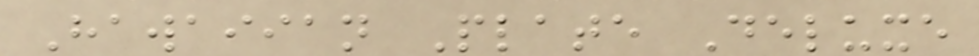Hawaiian Plate Deluxe
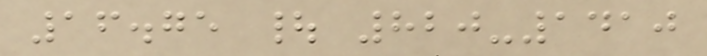16.75 | 820-1410
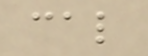cal
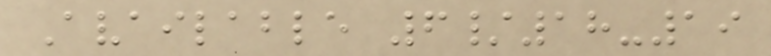Available 6/18-19
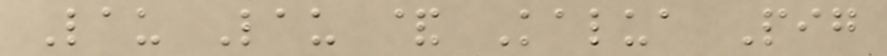Lau Lau & Kalua Pig
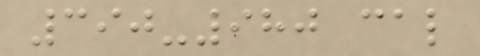390-980 cal
